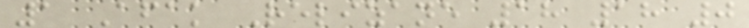1 Afak Relizane 18 18 0
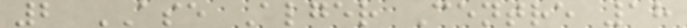2 ASE Alger Centre 18
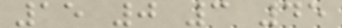15 0 3 45
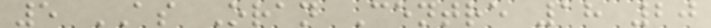5 AS Oran Centre 18 20
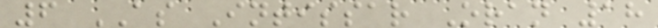6 AS Intissar Oran 18
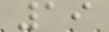19
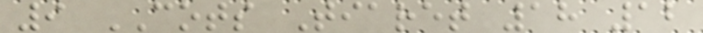9 COTS Tiaret 18 12
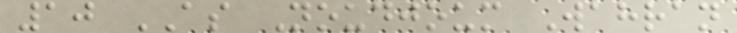10 AS Noudjoum Wahran
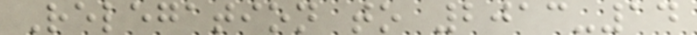Relegation to 2013-14
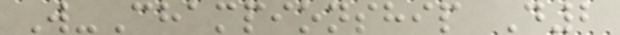W-Championship D2
